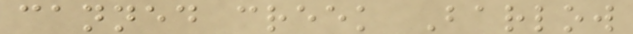canned creek Barlow
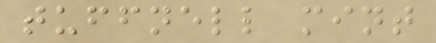tuffnell mint
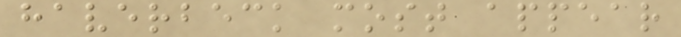haverbeck most appear
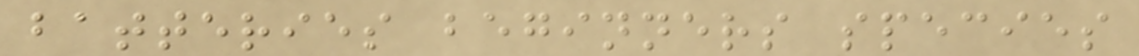batteries beginners species
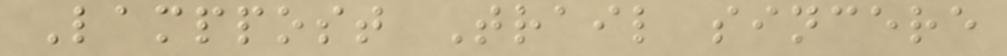Lamppost Trail sincere
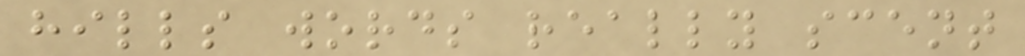hills words really scent
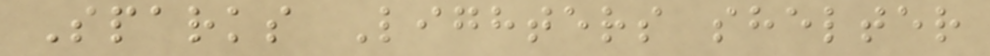Sparks Lighters shelter
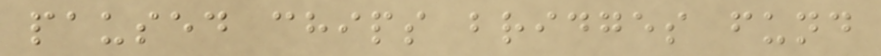paused chips bridges fund
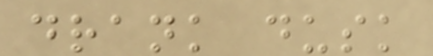drank dusk
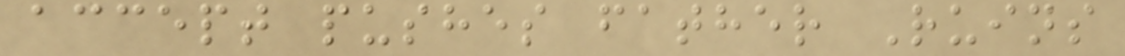accept pushes father Ruins
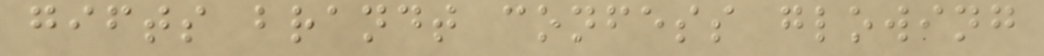gifts brandt confess glowing
